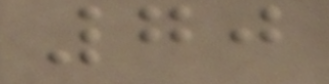70
